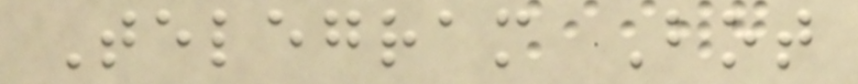Telegram Bot
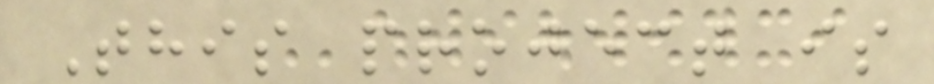This project is
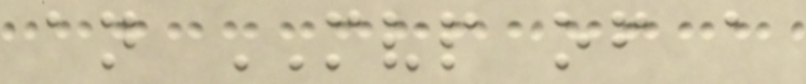an MVP of a
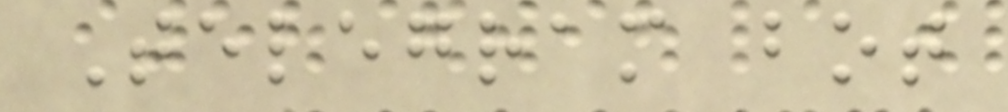Telegram bot
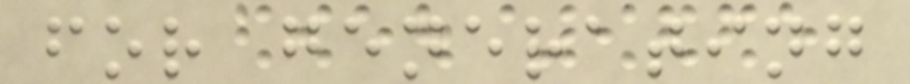for generating
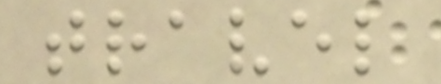travel
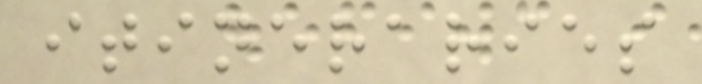itineraries
